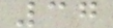37
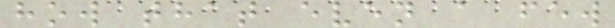how that even a few
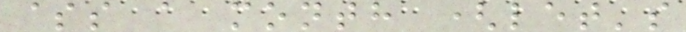$s a month (let's
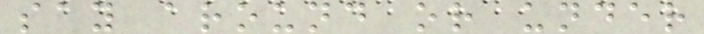say around or under
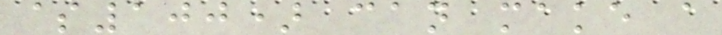$100) can make a
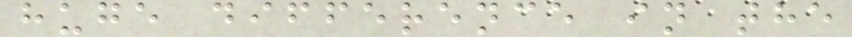huge difference in the
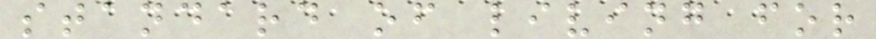standard of living for
